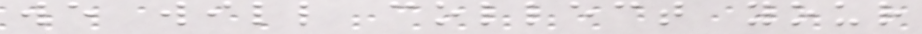we will collect your
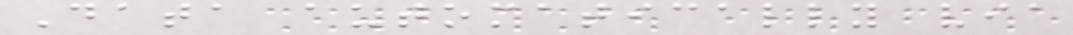Data automatically via
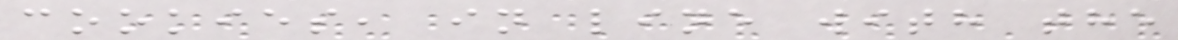cookies, in line with the
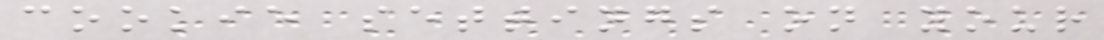cookie settings on your
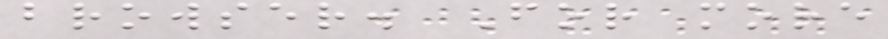browser. For more
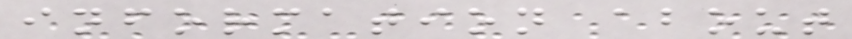information about
